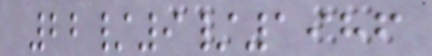22/9/1986
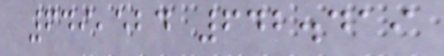649,524 642.419
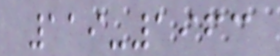119-1963
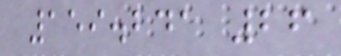159.241 26
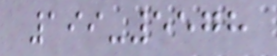199-5578
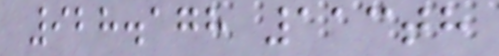928.178 113th
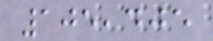105,405
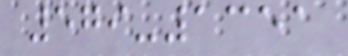579-1351
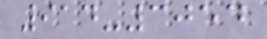914-3054
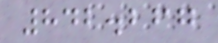842.267
